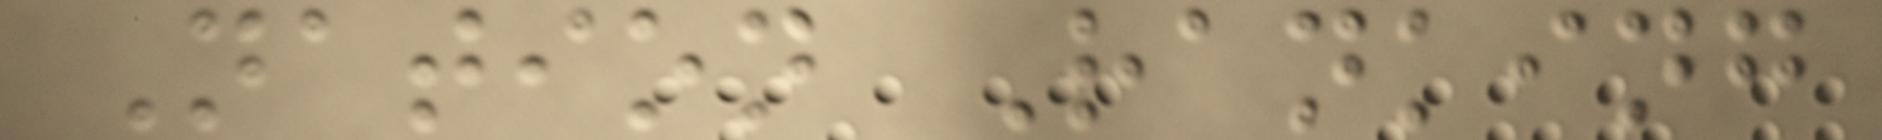Nation Ranking
